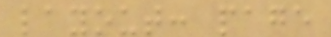layout: page
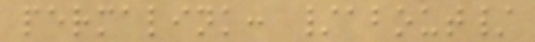permalink: /about/
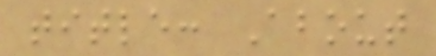title: About
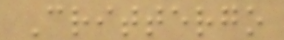Crittergo
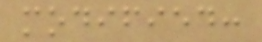modified:
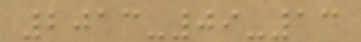2013-09-13
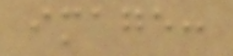image:
